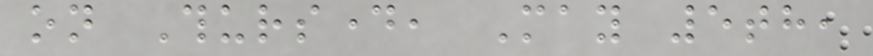on Thursday, May 5th,
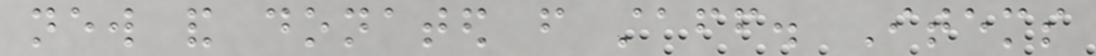new and donated from staff. Items
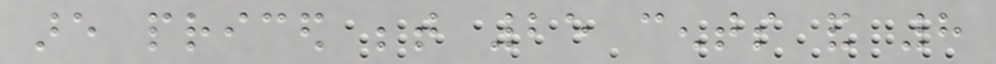are priced between 25 cents and 8
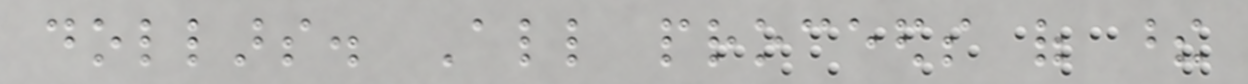dollars. All proceeds of these
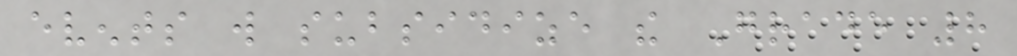events will subsidize the Grade 8
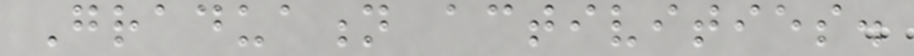Graduation activities.
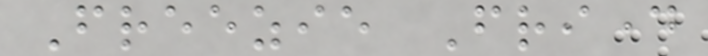Freezie Friday
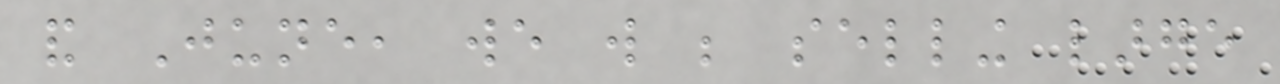and June, we will be selling large
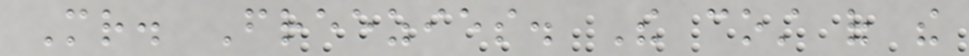Mr. Freezies. The cost of the
